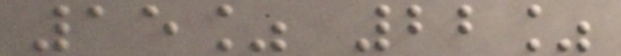15% 22%
